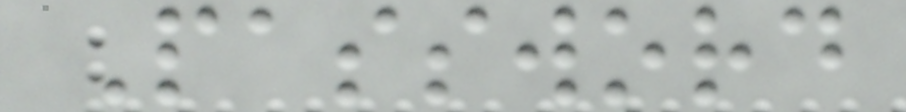Password
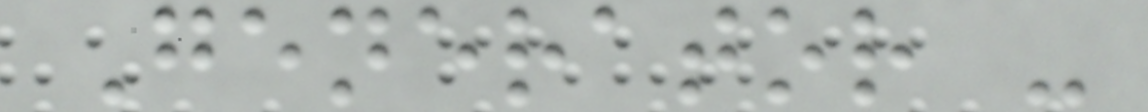Generator -
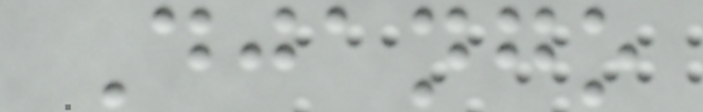Django
